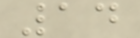14
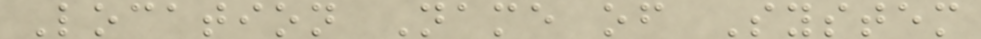Location Name of System
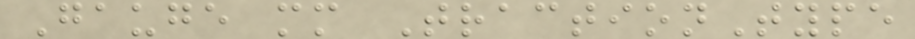Gauge mm TractionType
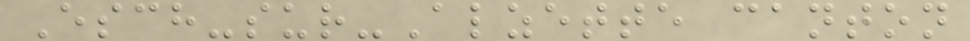Esch-sur-Alzette canton
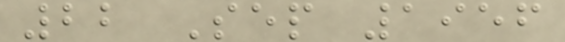22 Sep 1956
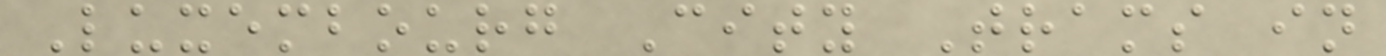Luxembourg City Trams in
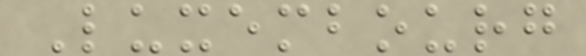Luxembourg
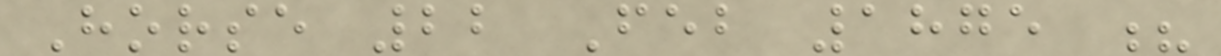Horse 22 Feb 1875 ?
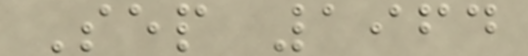Sep 1964
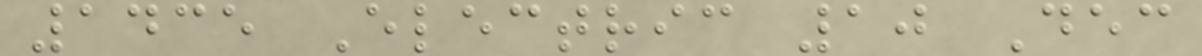1435 Electric 10 Dec
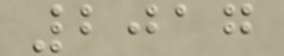2017
